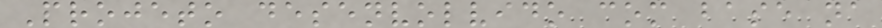Projeto desenvolvido com base na
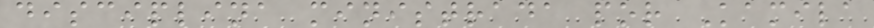disciplina ministrada por Kamila
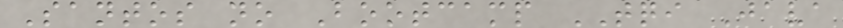Santos no Bootcamp TQI Java
